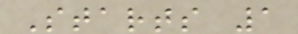Starts 1
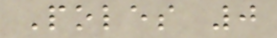Poles 0
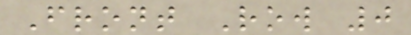Front Row 0
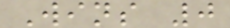Wins 0
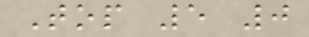Top 5 0
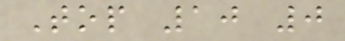Top 10 0
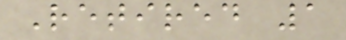Retired 1
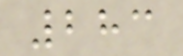283
